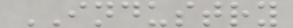INDUSTRY
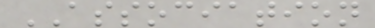ASSOCIATION
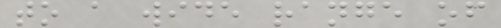to a wide range of
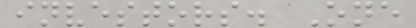investors. One
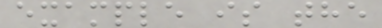example is the
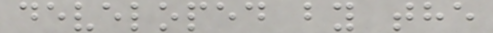developed by the
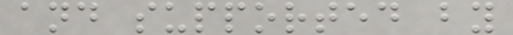and supported by
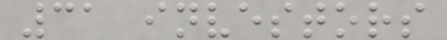31 investors
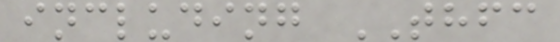including THFC
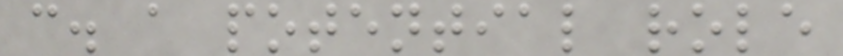c. a potential role
